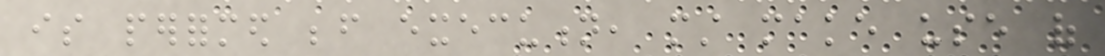is performed before execution, must make use of
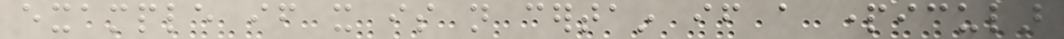example if it is not certain if a particular
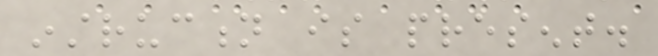instruction is present.
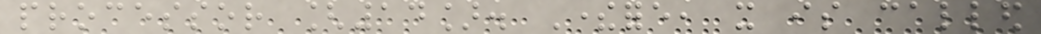processor [14]. Therefore, it is called
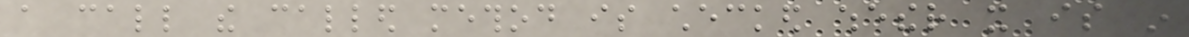a call the called method is checked whether it is in
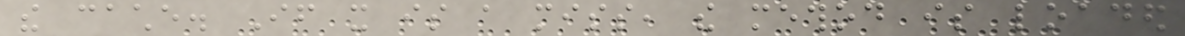the cache. If it is a miss, the method is loaded
